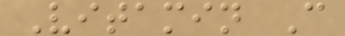Vitamin C
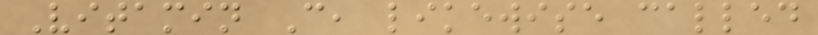Vitamin C, likewise called
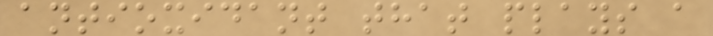antioxidant that plays a
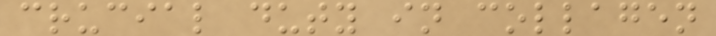crucial duty in collagen
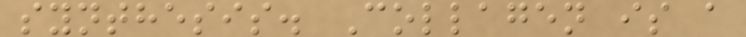synthesis. Collagen is a
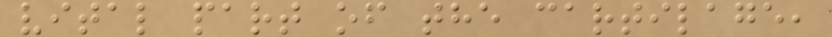vital part of the cartilage,
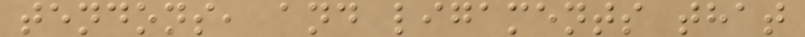tendons, and ligaments that
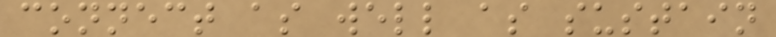connect as well as sustain
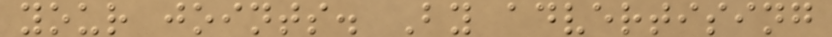your joints. By advertising
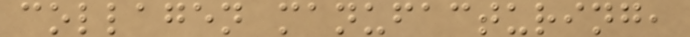collagen manufacturing,
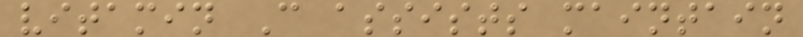vitamin C assists maintain
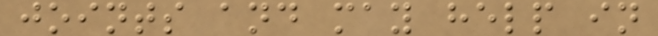joints and may help in
